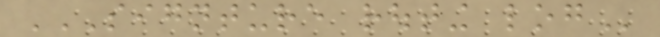SIGNTURE ROUTING LOG
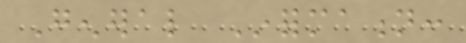General Information:
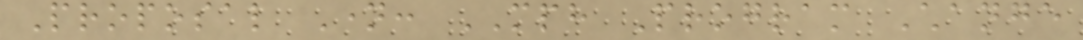Proposal Name: MPH Program Change
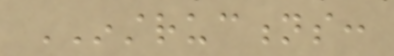INSTRUCTIONS:
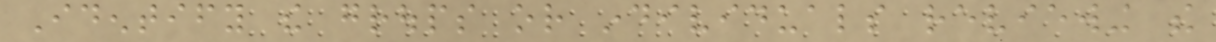Identify the groups or individuals reviewing the
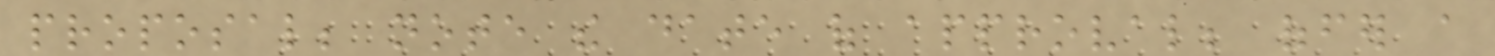proposal; note the date of approval; offer a
